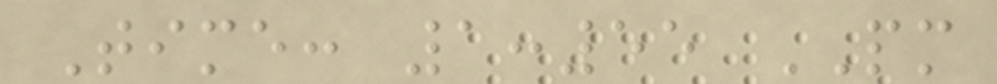Time: 1:55 PM
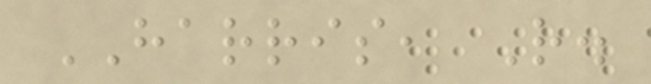HARRIS, R.
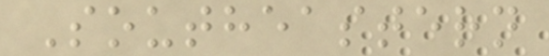Southeastern
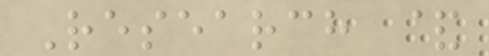Research &
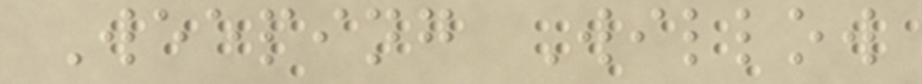Weeping Willow
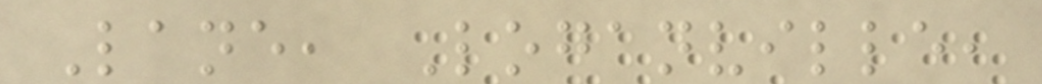Lane, Loganville,
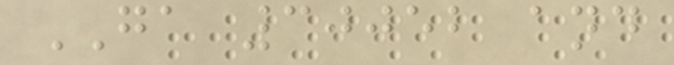GA 30052 and
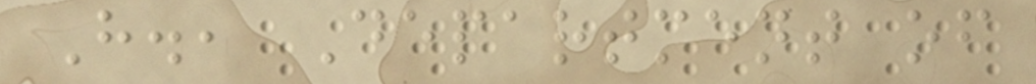H., Department of
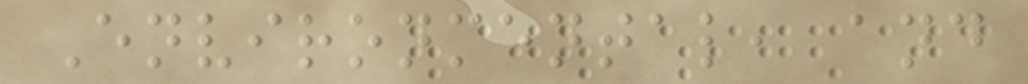Environmental, and
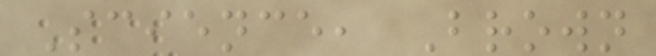Science, Brown
